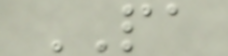PA
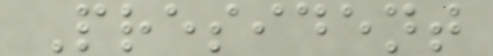President
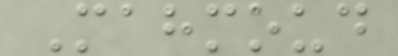Mahmoud
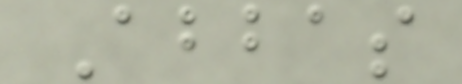Abbas
